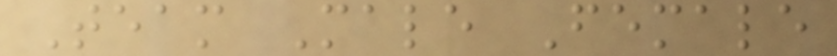Team Male Female
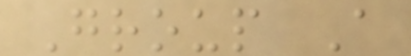Group A
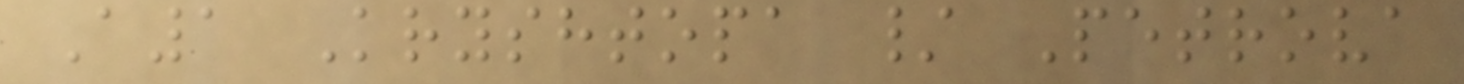A1 Kryshtopa / Petrova
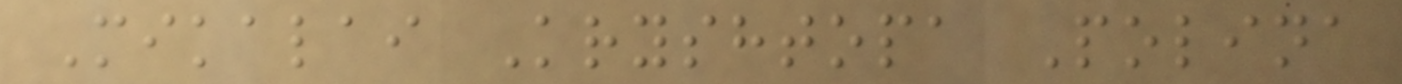Mikalai Kryshtopa Polina
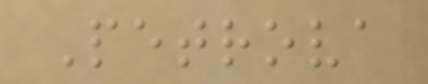Petrova
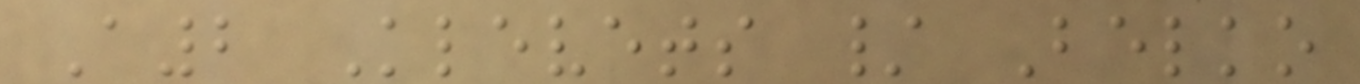A2 Klevets / Belko
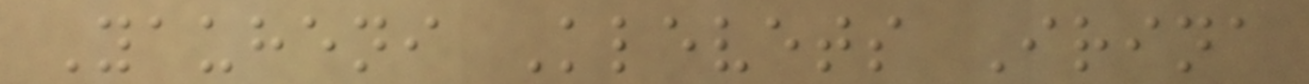Yauheni Klevets Irina
